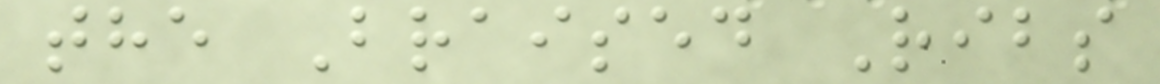the Braised Ribs
